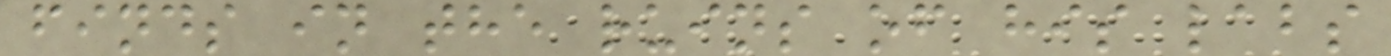finds in the ruins of his labs
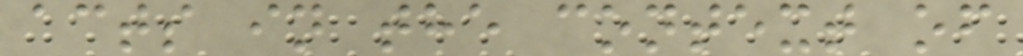acts in the context of
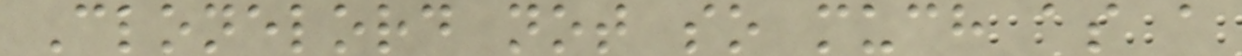Clonelord not so much as a
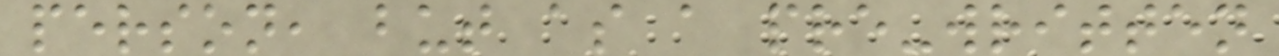person, but as a pre-written
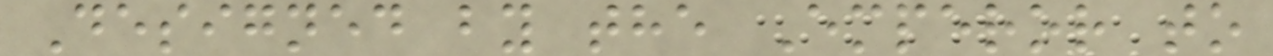Designed by the Emperor to
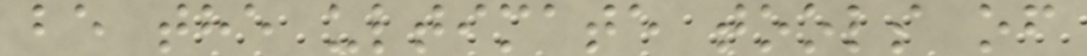be the ultimate tools of
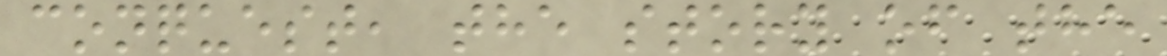conquest, the story of the
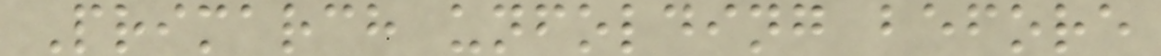Primarch unfolding before
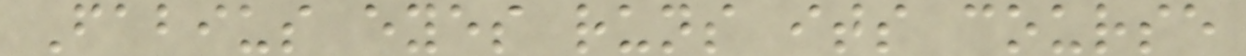Fabius eyes runs its course
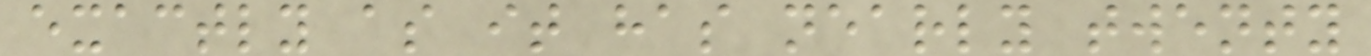exactly as it has nearly twenty
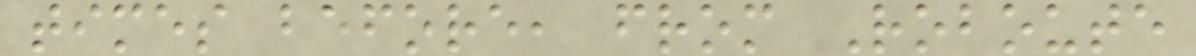times before, from Roboute
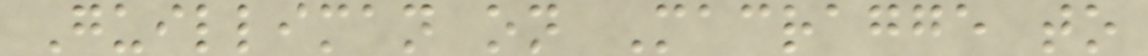Guilliman on Macragge to
